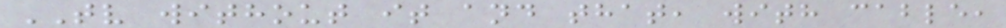TV without it and that, with cable,
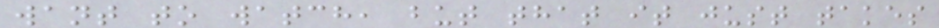want to watch, but that it just takes
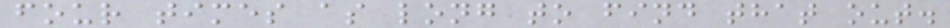four times as long to find that out.
